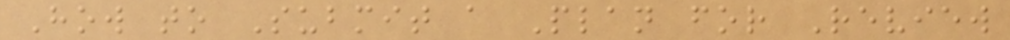How to Submit a Plan for Review
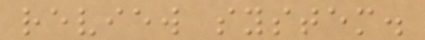review system.
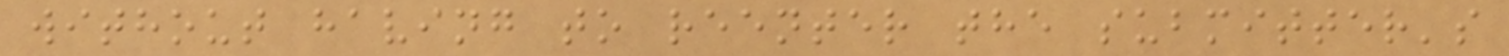without having to reenter the submitter's
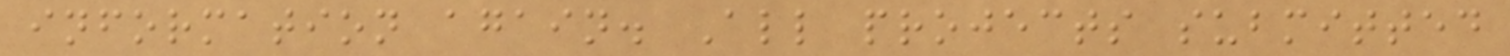information again. All projects submitted
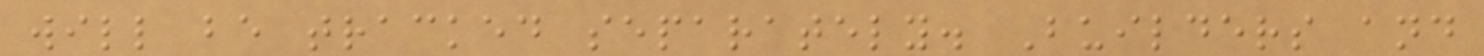will be tracked separately. Builders and
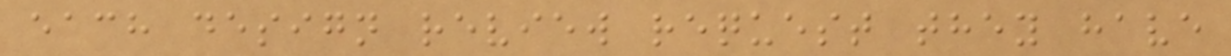each design review request they have
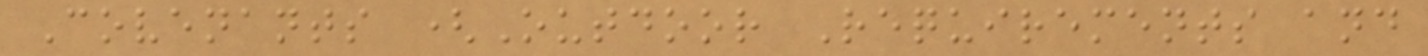Covenants (Outdoor Requirements and
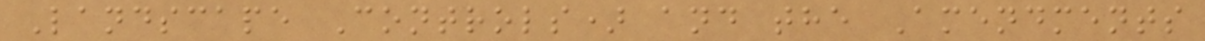Landscape Controls) and the Amendments
